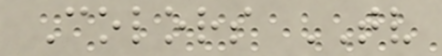Colors TV
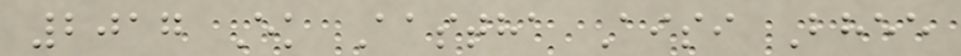2017 Ek Aastha Aisi Bhee
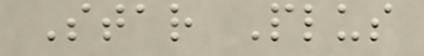Star Plus
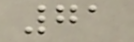71
